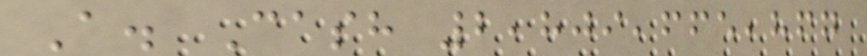A. Cash 2,809,665,867
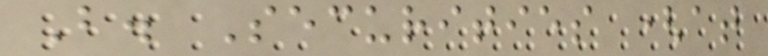B. Securities (at
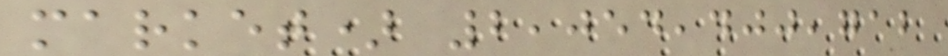market) 2,054,400,712
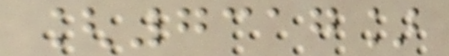[7317]
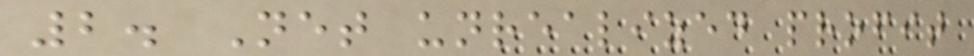2. Net unrealized profit
